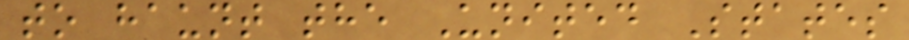to haunt the United States
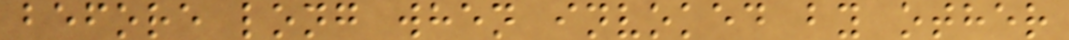before long when invoked by other
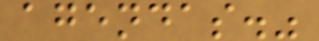agendas."
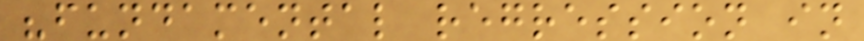"fundamental regression in
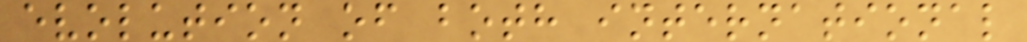evolution of both international
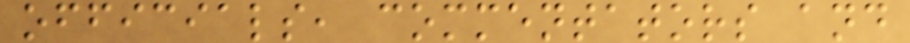officials, commentators and
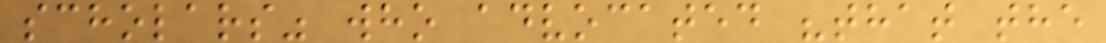scholars" who advocated "that the
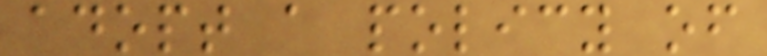adopt a policy of
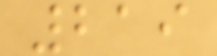219
